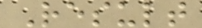Result
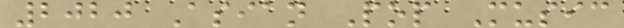2020 Asian Pop Music
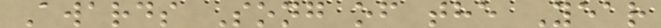Awards Song of the Year
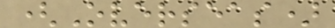(Overseas)
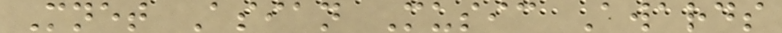Mnet Asian Music Awards
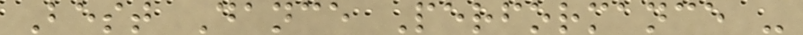Best Dance Performance -
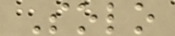Solo
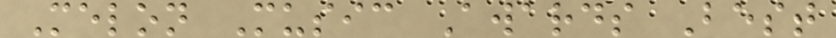Melon Music Awards Best
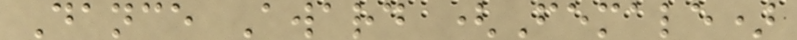Dance Award (Female)
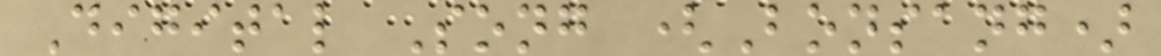Digital Song (Bonsang)
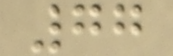77
